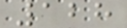128
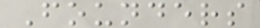Founders
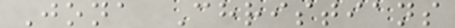Jona Christians
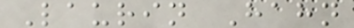Laurin Hahn
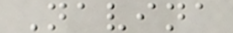Navina
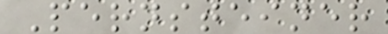Pernsteiner
